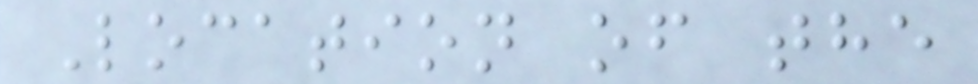Location of the
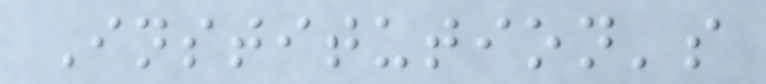Institution's
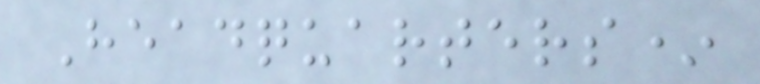Headquarters*
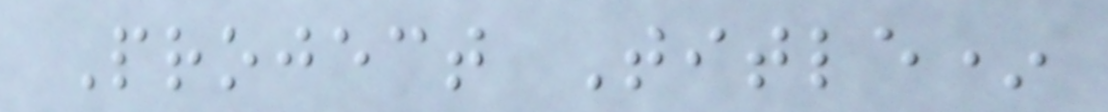Project Title*
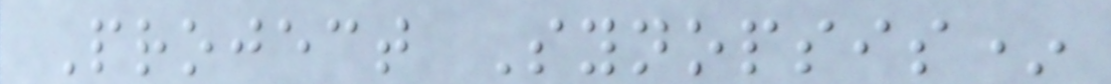Project Synopsis*
